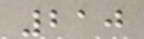210
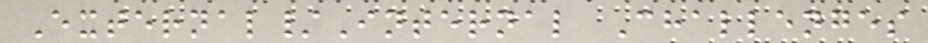External/Internal Challenges
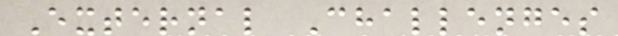External Challenges
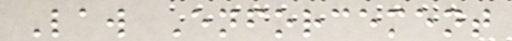Law Enforcement
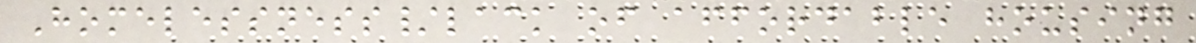Homelessness/lack of affordable housing
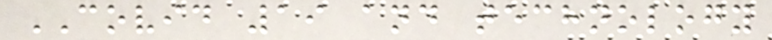COVID 19 and technology
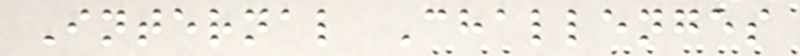Internal Challenges
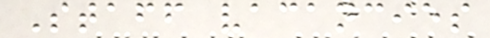Staff vacancies
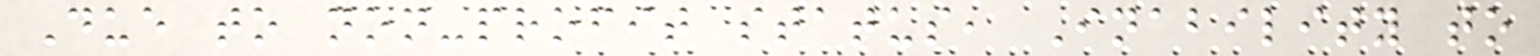Due to non-profit status, Inability to
